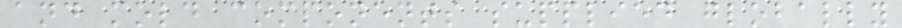and mold components supplied globally
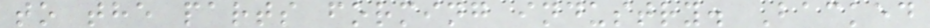to the parts forming industry. Backed
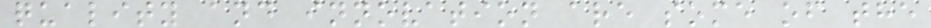quality and innovation are some of the
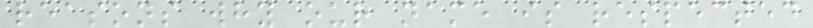reasons why our name is respected
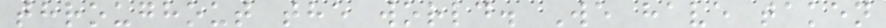throughout the world. We have taken
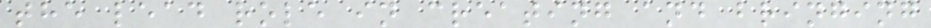the lead role in creating and bringing
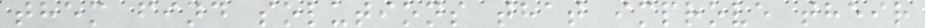them find solutions that improve their
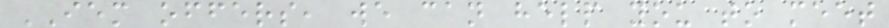IEM offers, we can help you to meet
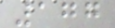177
